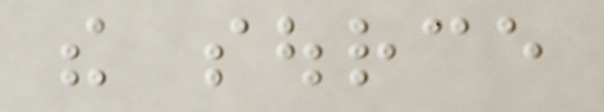the source
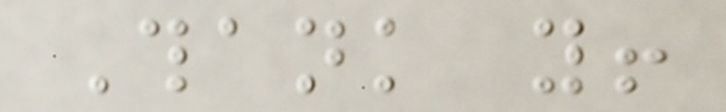Thank you!
